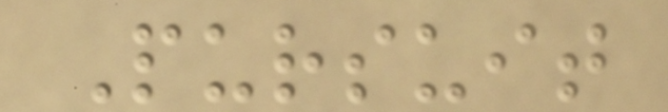Pursuit
